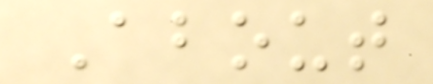About
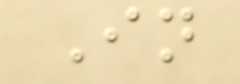In
